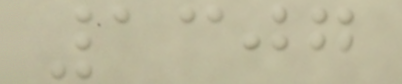1307
